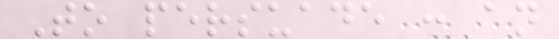To persuade : an
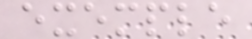exemple
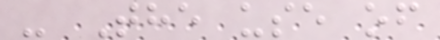- The use of
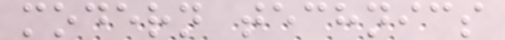modern technics
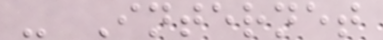- Internet
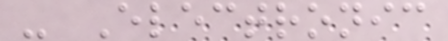- Electronic
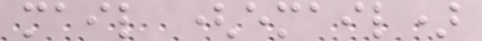mail (email)
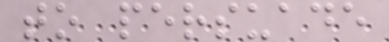to persuade
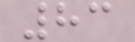83
